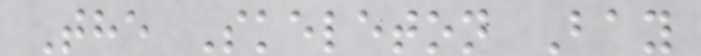The Skeleton Bay
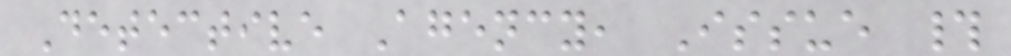Detective Agency, Issue #
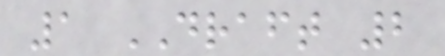1 DRAFT 2
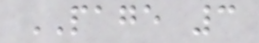PAGE 3
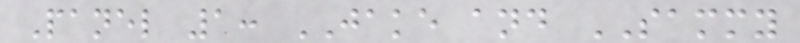Panel 1: JAKE and SAMMY
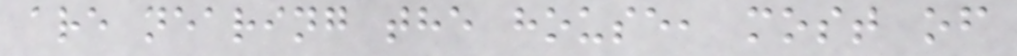are nearing the house, most of
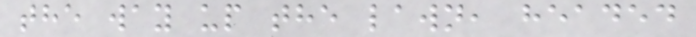the way up the lawn, headed
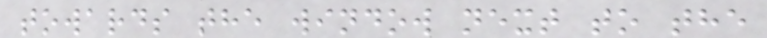towards the window next to the
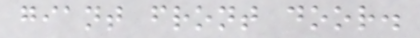giant front door.
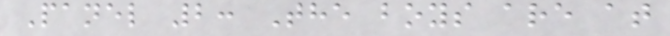Panel 2: The boys are at
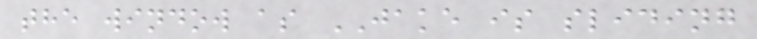the window as JAKE is sliding
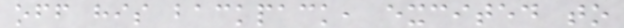off his backpack, excited to
